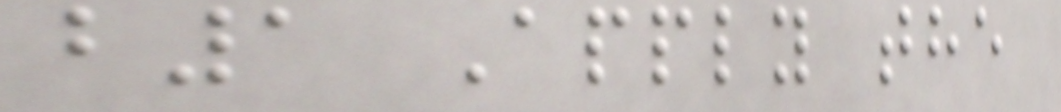b1 Apply the
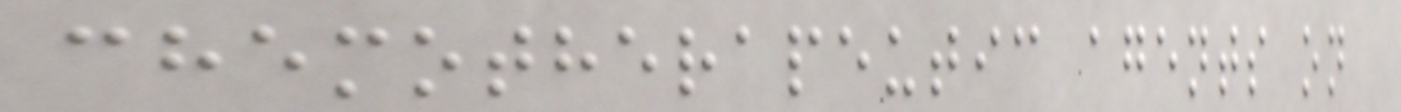chemotherapeutic agents on
